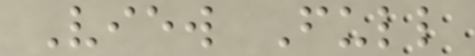View Full
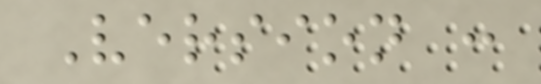Version :
